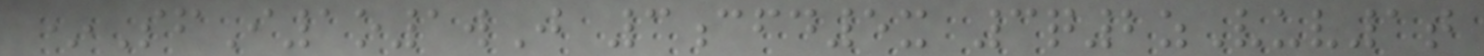*SfI1o1wJ 3cfd5x 3q2zVuv1t
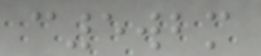c5wbm
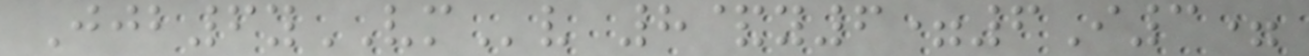Jjb6yVMv 8&y6=6I3=
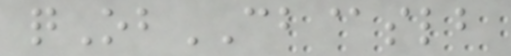qObCB@slb
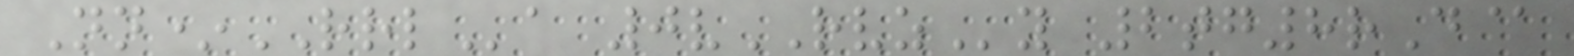Nn*RRLa 0vRVZy 2tg8rD@
